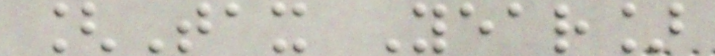[Tax Year]
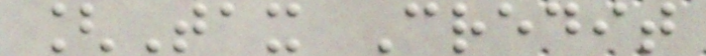[Tax Credit
